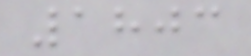1803
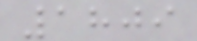1809
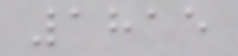1815
